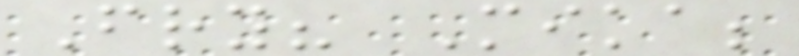Fry? Mika;
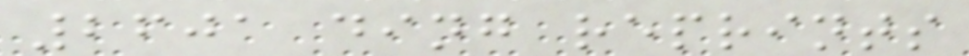2601 ding reprints
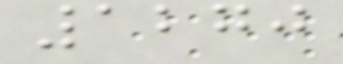1270
